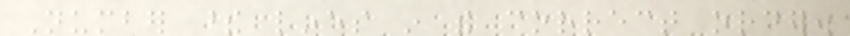Number these lines in the correct order.
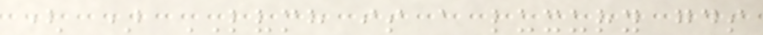( ) LVMH is a luxury goods
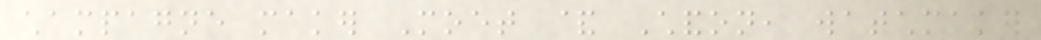champagne maker Moet & Chandon, watchmaker
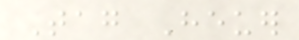Tag Heuer
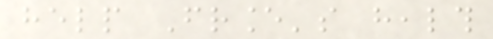help France's health
